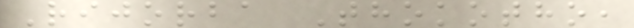Rijorba Thokotho,
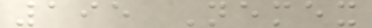195 Nemex
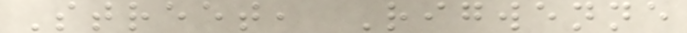Street, Rigwenne
